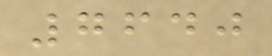7640
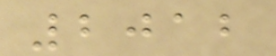2012
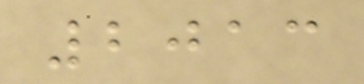2013
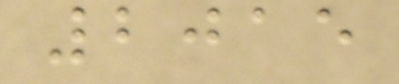2015
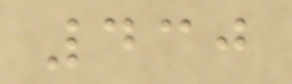430
